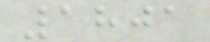1801
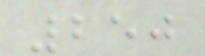250
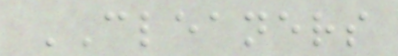CLEANERS
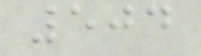504
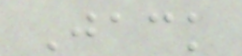Jack
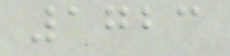1723
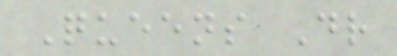Queens Dr
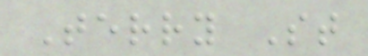Terry St
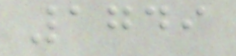1749
